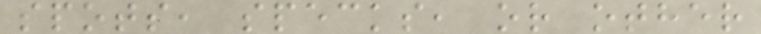spots, specks, or other
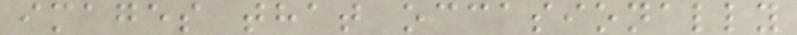images that occasionally
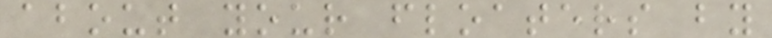about your floaters by
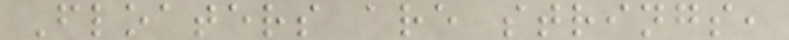Floaters are strings,
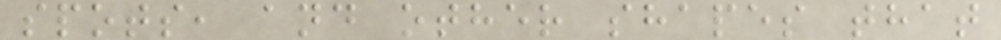spots, and other shapes that
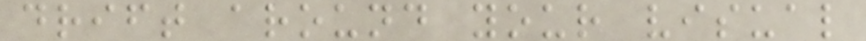drift around your visual
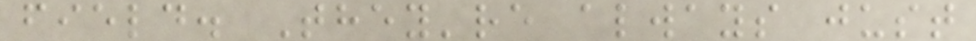field. They're always just
